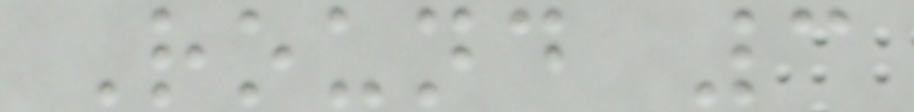Round 3
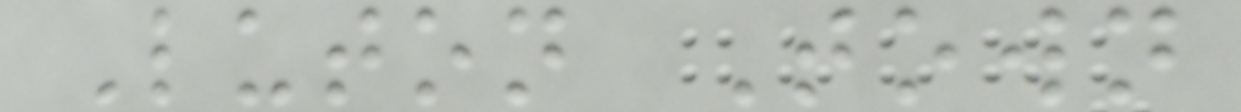Luton Town
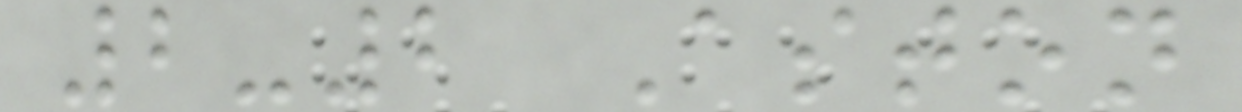2-2 Aston
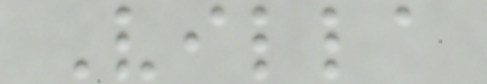Villa
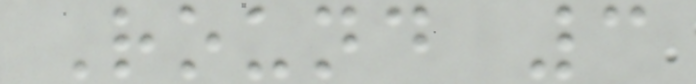Round 3
